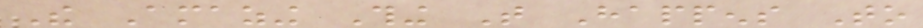The Amazing Thing That Happens To
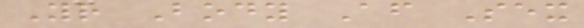Your Body After Sex
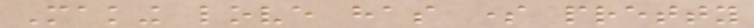Making love has some pretty
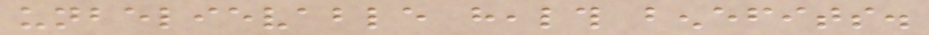unbelievable health benefits.
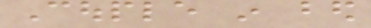Couple in bed
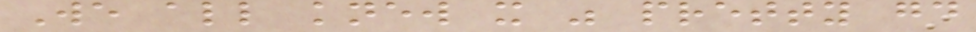We all knew it was pretty good
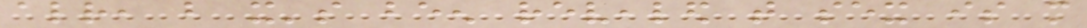already, but it's been revealed that sex is more
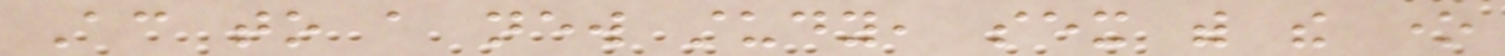According to a new study, sex with the one
